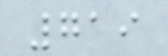719
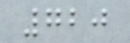720
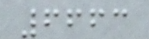6663
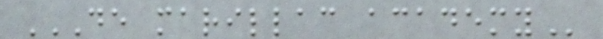DE MARILLAC ACADEMY
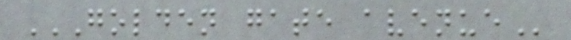GOLDEN GATE AVENUE
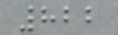822
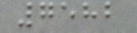7582
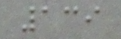139
